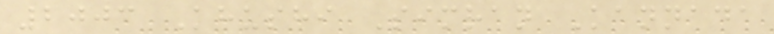2003 Khushi Simran Kannada
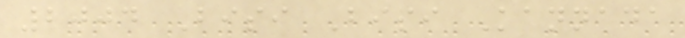2004 Bisi Bisi Kannada
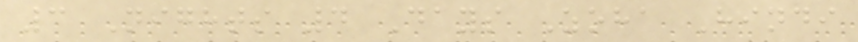3 Nights 4 Days Zoha Hindi
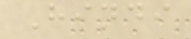Hindi
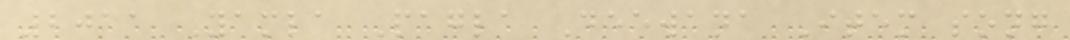2011 Yamla Pagla Deewana Item song
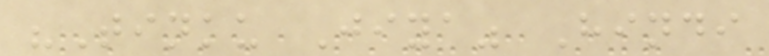"Tinku Jiya" Hindi
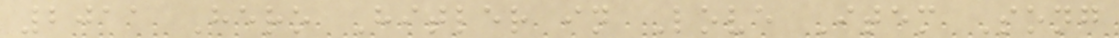2011 Hero Hitler in Love Item Song
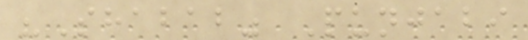"Shabab" Punjabi
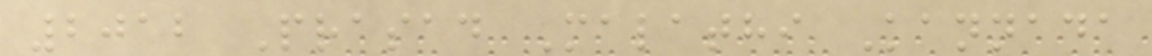2012 Prasad Malathi Kannada
